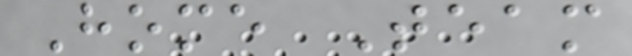Home Team
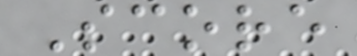Score
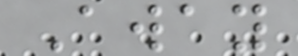Away
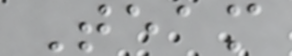Team
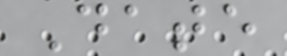Date
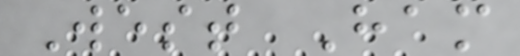West Ham
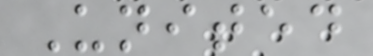United
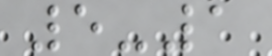5-1
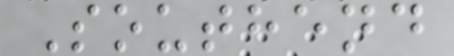Southend
